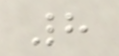8
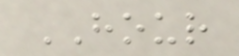HOUR
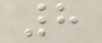8
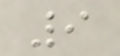9
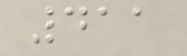411
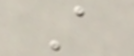A
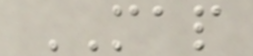MAP
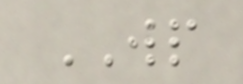WP
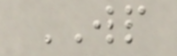WP
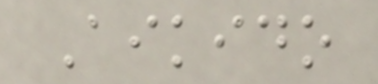Aikido
